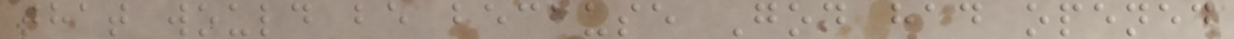that would be because God had opened
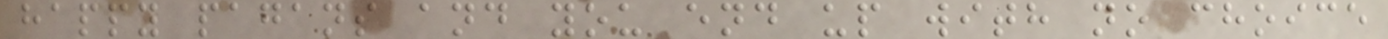happy pagans and you end up with no choice
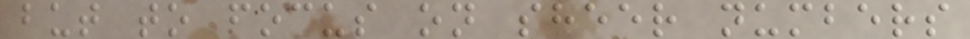but to focus on sheer numbers
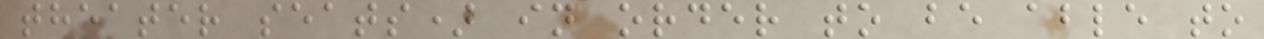theater seats) in order to be able to
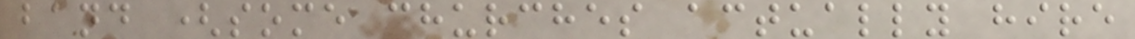band (some churches actually hire
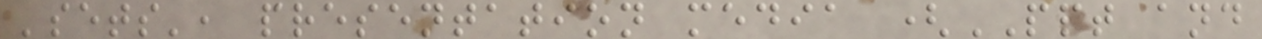'sets', presentation media (PPT and
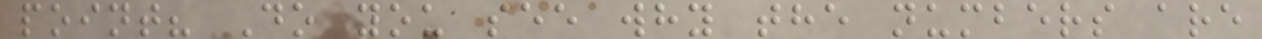point? Do you see why the numbers are
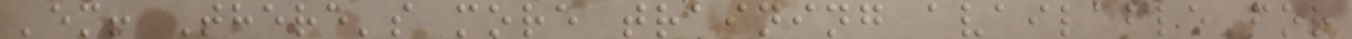'em! There's more training available for
